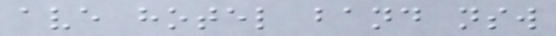ave hotel band nsw
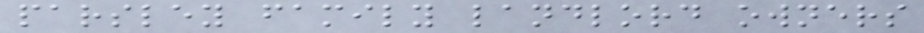parsley family landlord owners
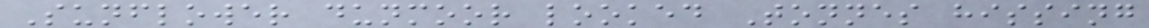Sunflower dunmoor looked Tonnes hissing
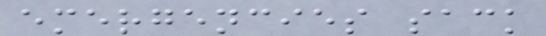emergencies sack
